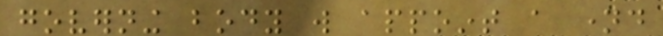governing body will appoint a named
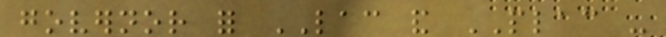governor for LAC and PLAC -
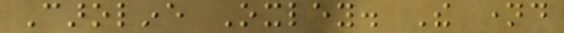Caroline Oxley. The named
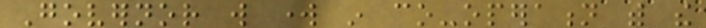Governor will work in co-operation with the
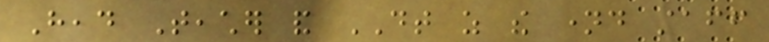Head Teacher and DT as the named staff
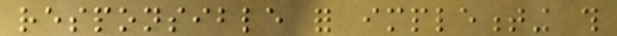responsible for implementing this
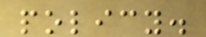policy.
